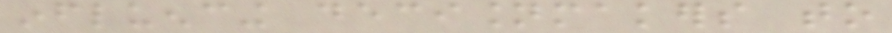influencing decisionmakers to
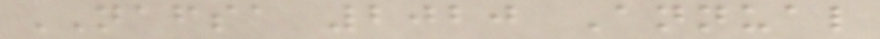NAFSA 2020 Annual
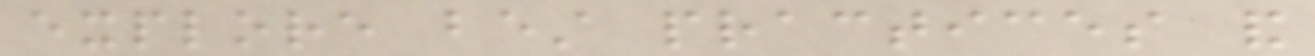explore best practices and
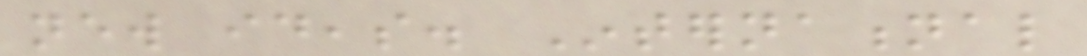new ideas. International
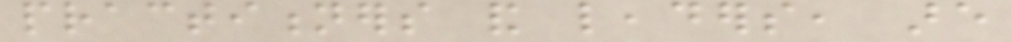practitioners and leaders, are
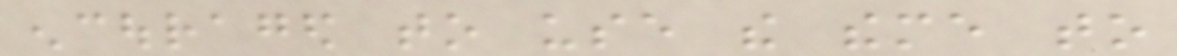encouraged to use the theme to
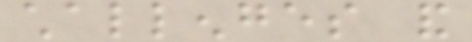challenges and
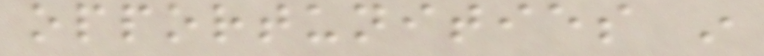opportunities in
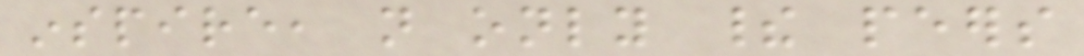inspire, not only their peers
